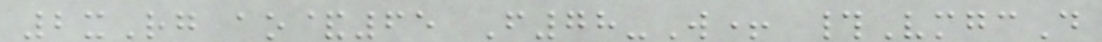2xRg ao&65 F78-W+ #VmgcD
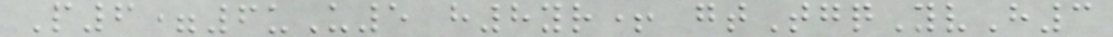P6=6uU5 h8yr+ gtTgqYvH3
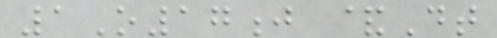1O17j &Dt
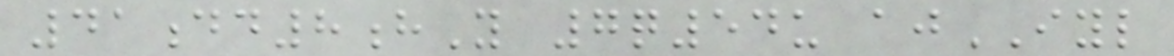41dd8hY 7q54u ajIYL
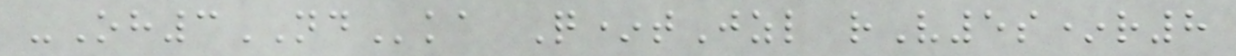-Oh3NDka Q*tJzl rV5s*r8
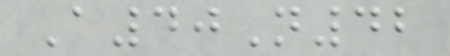A40N42
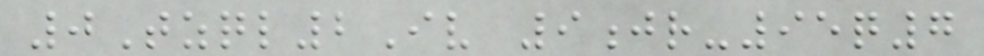0Tzql2Iv 9jr-95q7
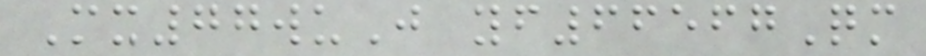Mx77wuJ yf66567Qm
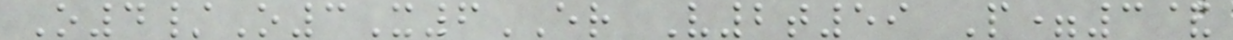O4/O3X6ER V2t59 P=3&
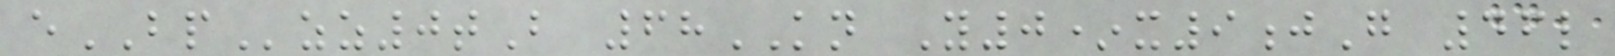eBPzz0tB 68KN Y0*x9jG 46l
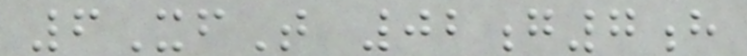6XfT 02g7h
